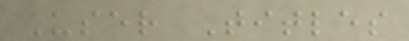User Titles
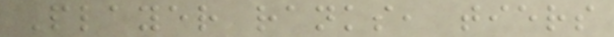Player ranks, tiers
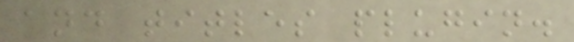and titles plugin.
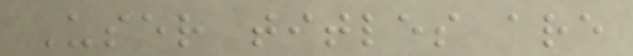User titles are
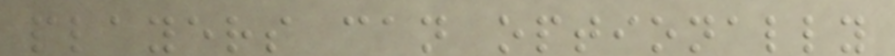players can optionally
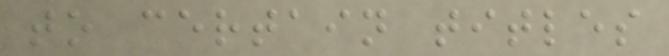to certain titles
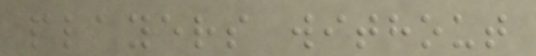players without
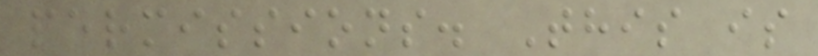permissions. This is
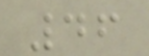46
